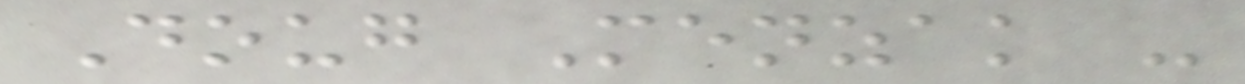Doug Menzak -
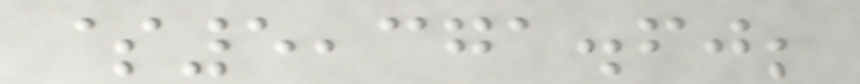$5,371.60;
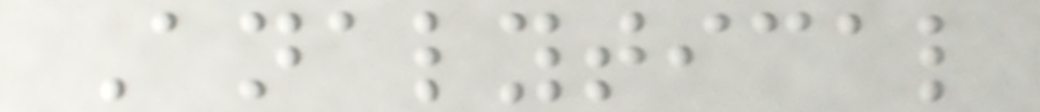Analytical
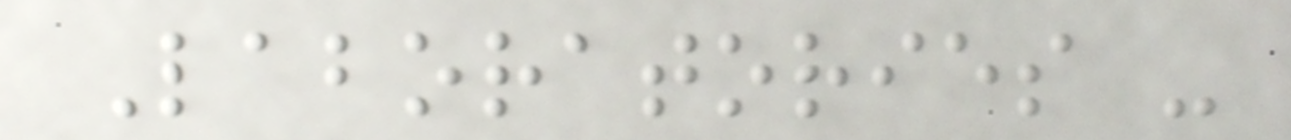Laboratories -
